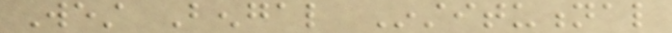West Bengal Institutional
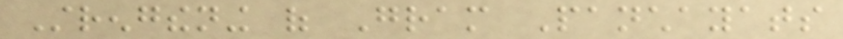Strengthening of Gram Panchayats
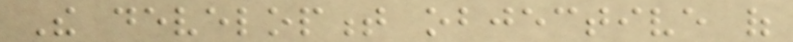The development objective of
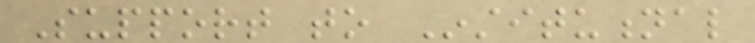Support to Institutional
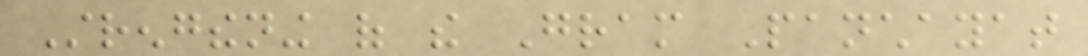Strengthening of the Gram Panchayat
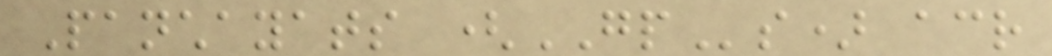Panchayats (GPs) across
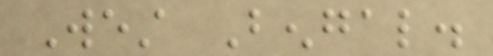West Bengal.
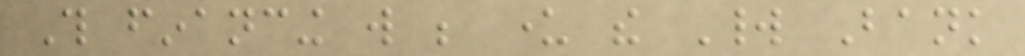This financing will be under the World Bank
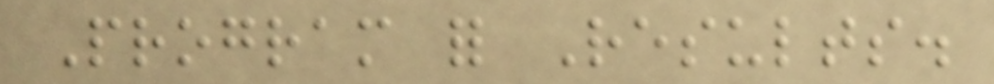Program for Results.
